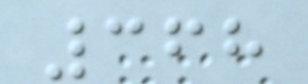368
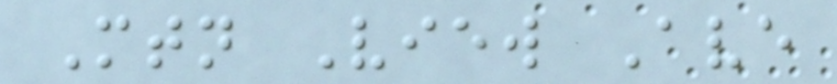Mtn View Ave
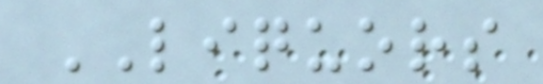LIQUORS
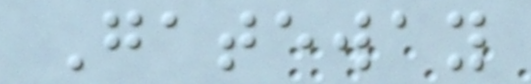Gateway
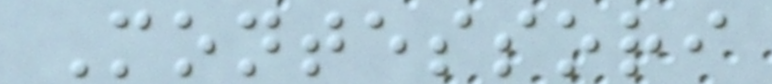Montessori
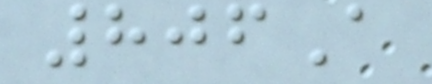806A
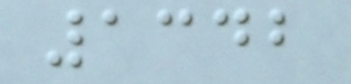1342
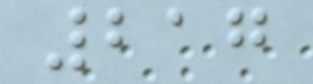217
